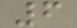6
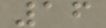16
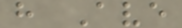h Ave
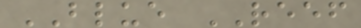BLUE REEF
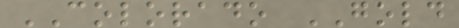COLORADO GOLD
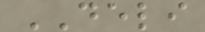DELI
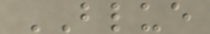BLUE
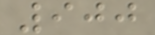900
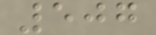507
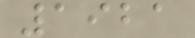1921
